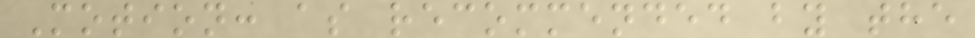Motion: as recommended by the
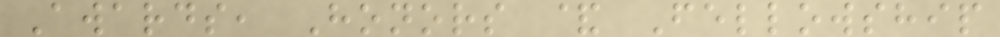Awards, Honors & Fellowship
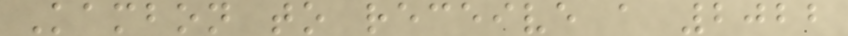Kambon to receive a 2022
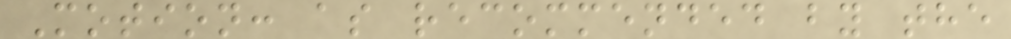Motion: as recommended by the
